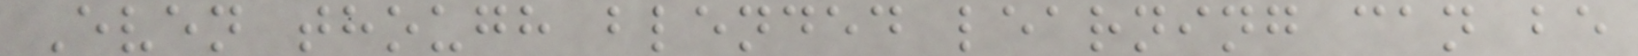Even though blended learning can be
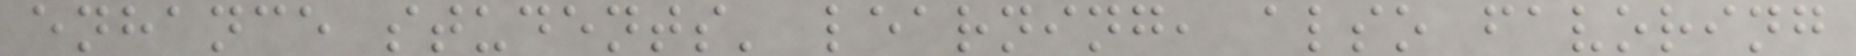enhance students' learning, also favoring
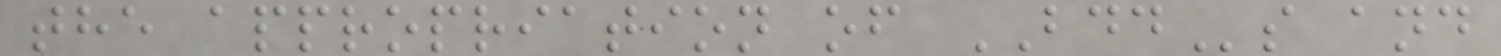the appropriation of BDDs and
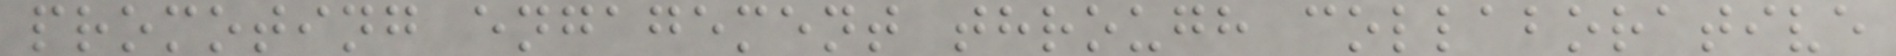promoting engagement through collaborative
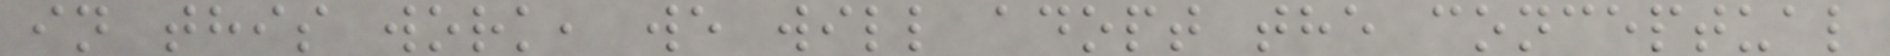in this work, we will adopt the conceptual
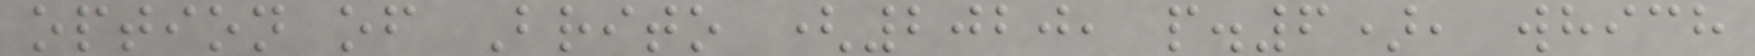option of Brito (2020, p.6), which
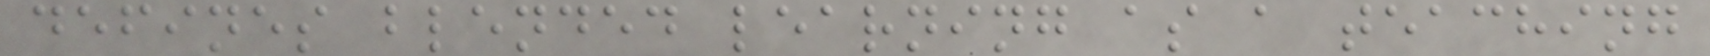defines blended learning as a teaching
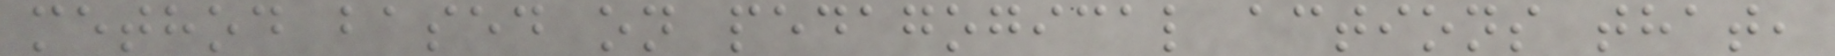method based on pedagogical actions that,
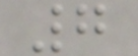7
